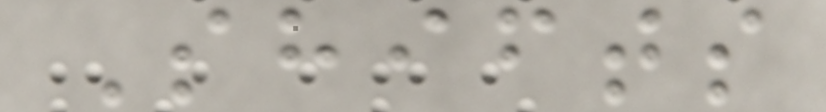Shifts
